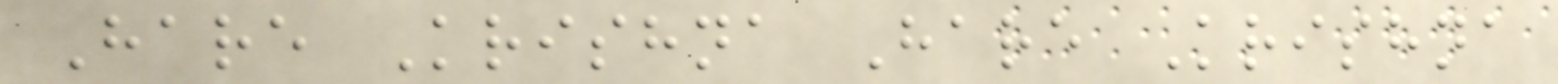Hare Krishna Hare Krishna
